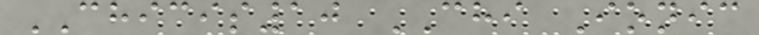CHICIS10 CHI Ionic
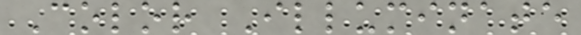Color Illuminate
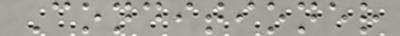Conditioner
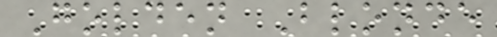Golden Blonde
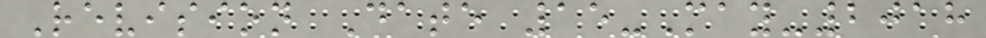Revision Date 15-May-2018
